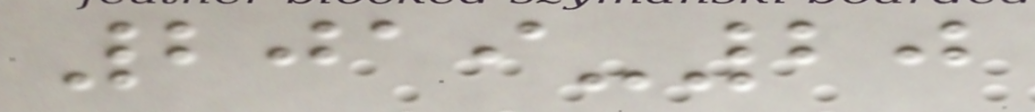2019-20
